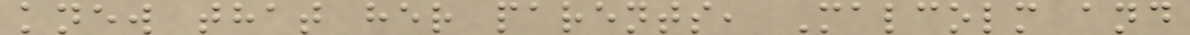knew that her parents, Malcolm and
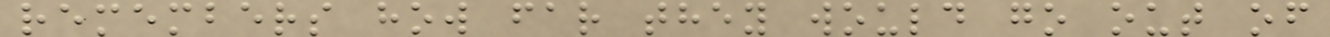remembers how far they would go out of
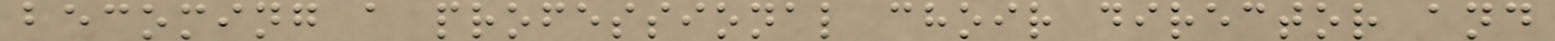becoming a professional choir director and
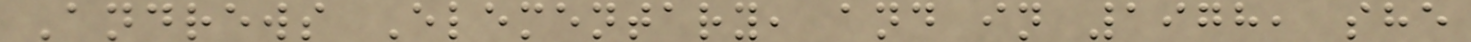Andrews Elementary, and in 1978, she
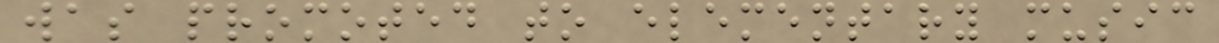was promoted to elementary music
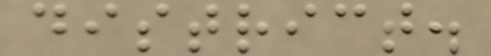district.
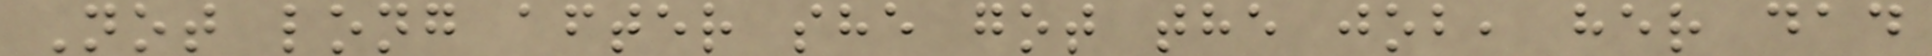Not long after she got the job, her dad
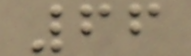66
